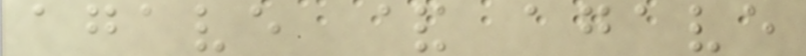agave & agave
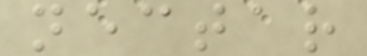nectar
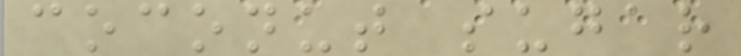coconut sugar
